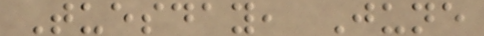Tuesday, June
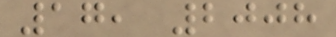17, 2008
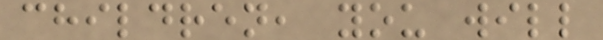children, you will
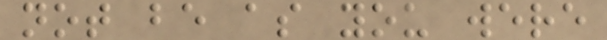not be as you were
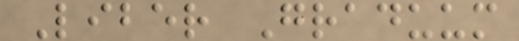Liber Graduum
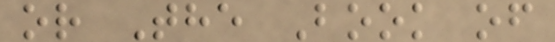or The Book of
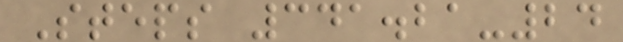Steps 341.21-24
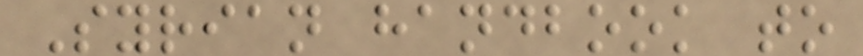Syrian handbook to
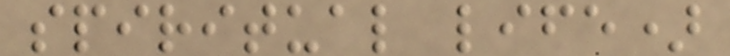spiritual life)
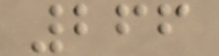266
